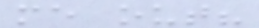me out?
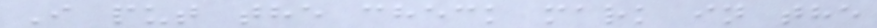I put the check mark in the
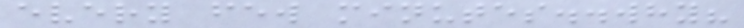every few minutes..why?
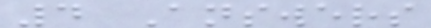4 Answers
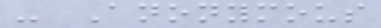- Anonymous
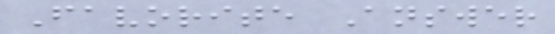Favorite Answer
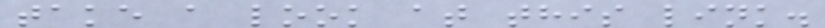take a look at this link.
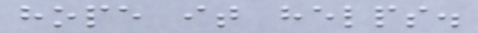hope it helps.
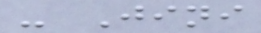- Jini
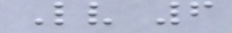Lv 6
